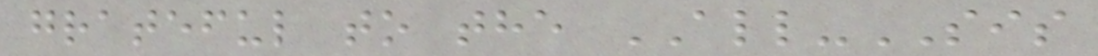grateful to the ALL-SIS
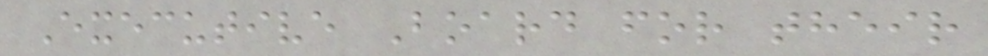Executive Board for their
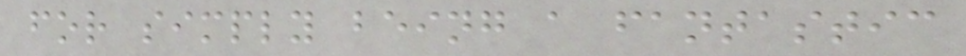for simply being a fantastic
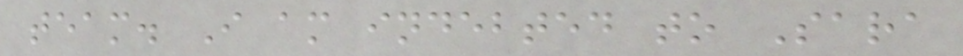team. I am indebted to Sara
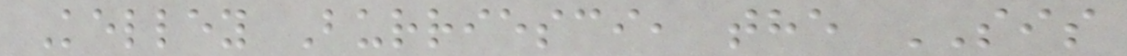Kelley Burriesci, the SIS
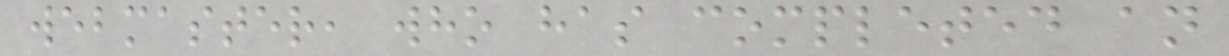webmaster, who has completed an
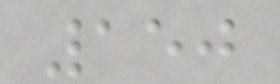150
